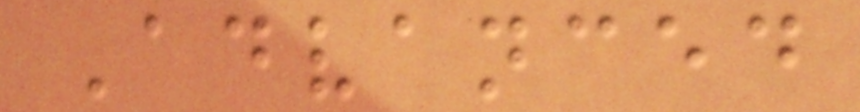Advanced
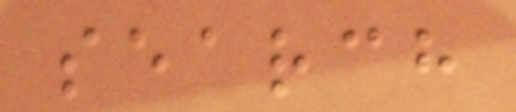search
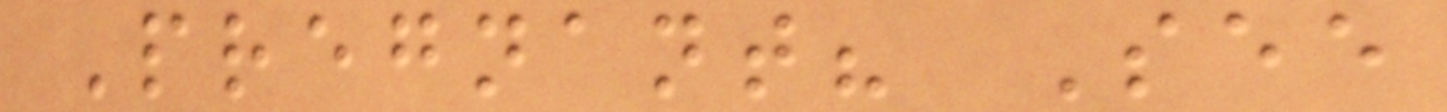Pregnant? See
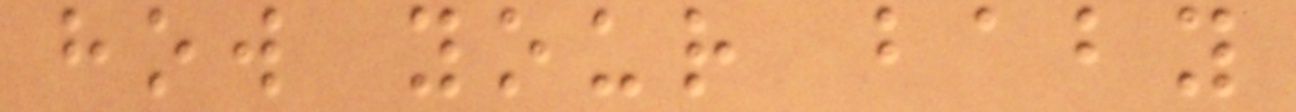how your baby
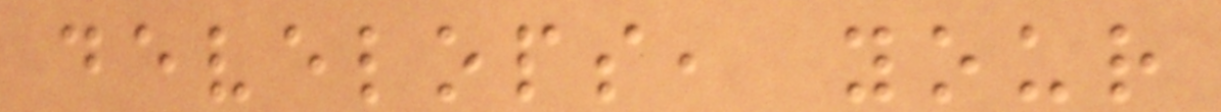develops, your
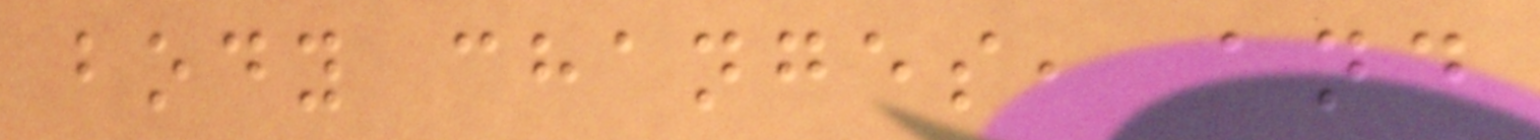body changes, and
